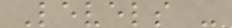Levels -
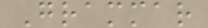Grammar
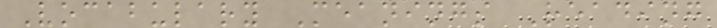Vocabulary Meanings Reading
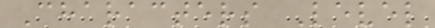Characters Level
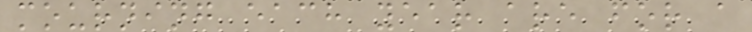mourning each year are for a
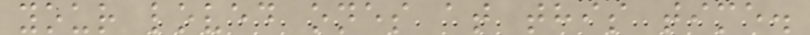your loved ones at this time.
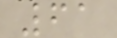61
